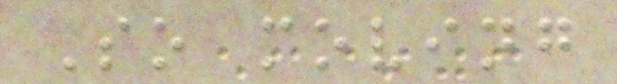So moving
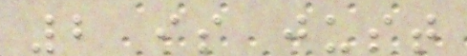2 is just
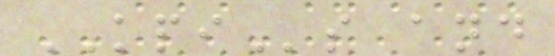KPIs and
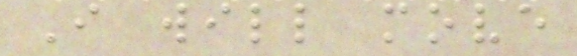I will move
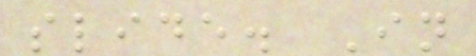slide. In
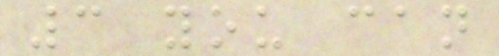3 you can
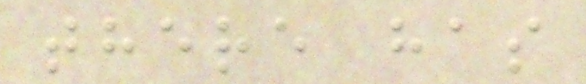there has
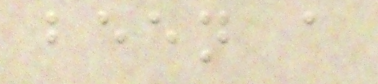been a
